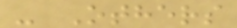- Others
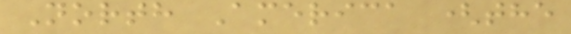North America (the
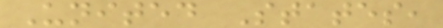United States,
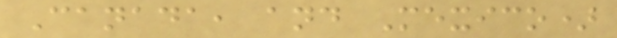Canada, and Mexico)
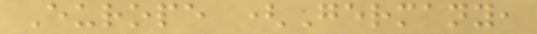Europe (Germany,
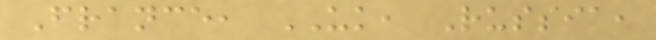France, UK, Russia,
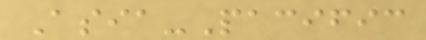Asia-Pacific
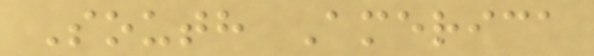South America
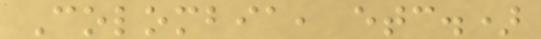Colombia, etc.)
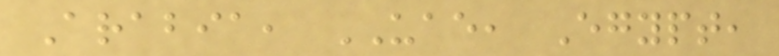Arabia, UAE, Egypt,
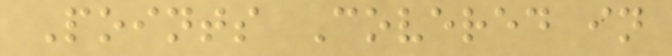Points Covered in
